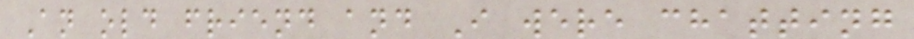An old friend and I were chatting
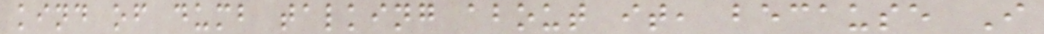kind of dumb talking about it, because I
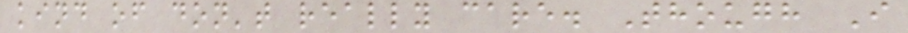kind of don't really care. Though I
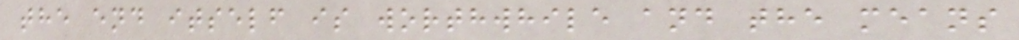the end itself is worthwhile and the means
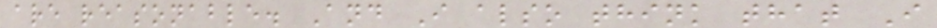are reasonable. And I also think that I
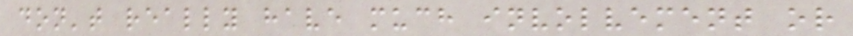don't really have much involvement or
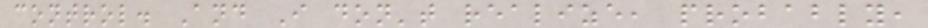control. And I don't realize, probably,
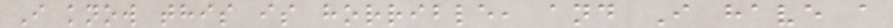I know this is horrible, and I have a
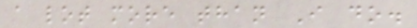a lot more than I do.
